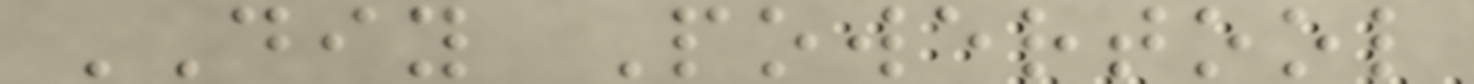DIY Powertool
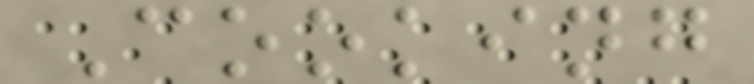Cooking
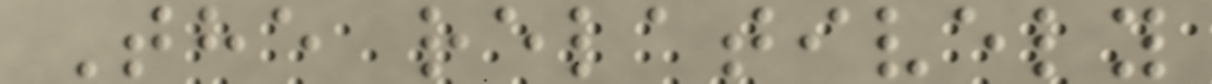The relatively
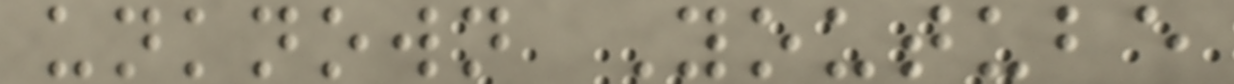unknown Youtube
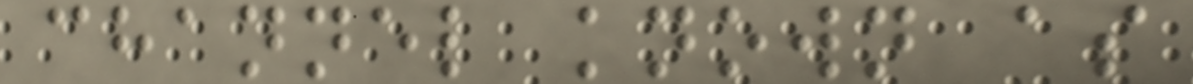channel known as
